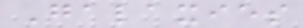Galaxies
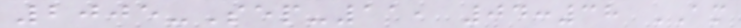2005-Sep-11, 04:38 AM
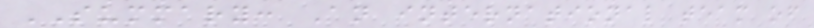SUMMARY: An international team of
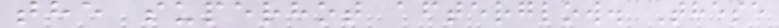the superhot afterglow. These
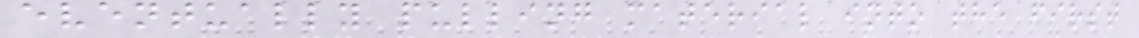eventually pulling material into the first
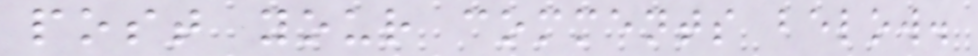post your comments below.
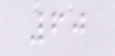60
